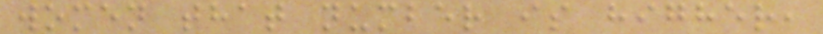women that number is higher,
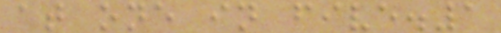at one in five.1
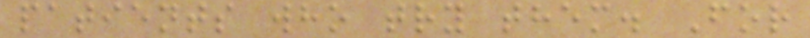patients who try them. For
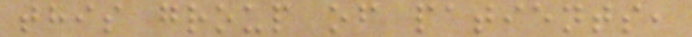this group of patients,
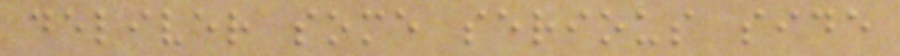deliver some serious side
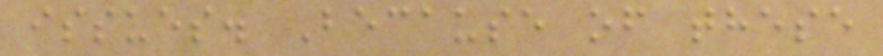issues. Because of these
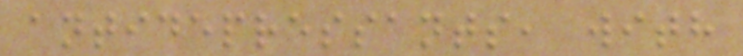antidepressants, with
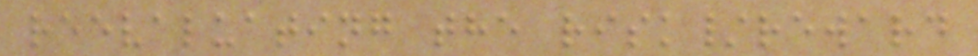reevaluating the risk/reward
